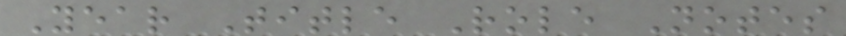Year Title Role Notes
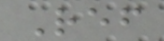Ref
